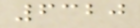6320
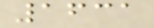1631
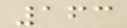163
